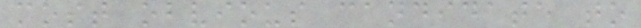most obvious candidate to
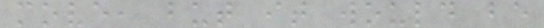move, but it would be
